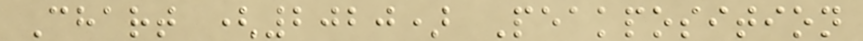Chart (2020) Peakposition
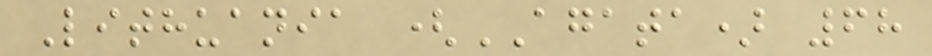Lithuania (AGATA) 68
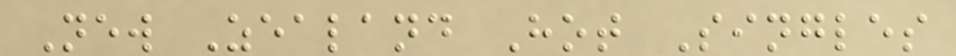New Zealand Hot Singles
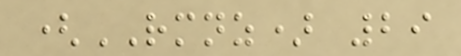(RMNZ) 29
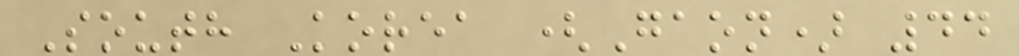South Korea (Gaon) 44
